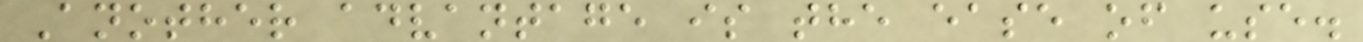Another advantage is the ease of use.
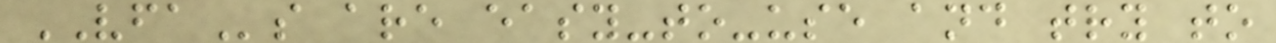VFAs are easy-to-use and try to
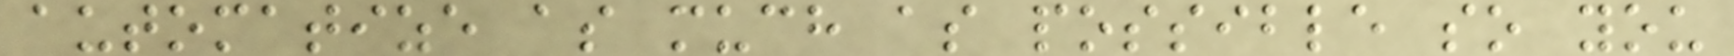automatize as much as possible so you
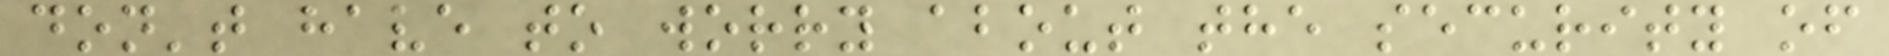don't have to worry about the security of
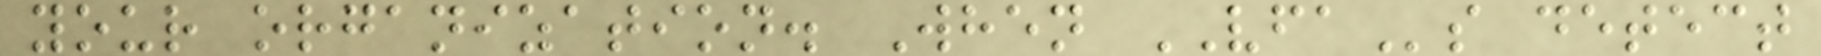your organization. When VFAs detect
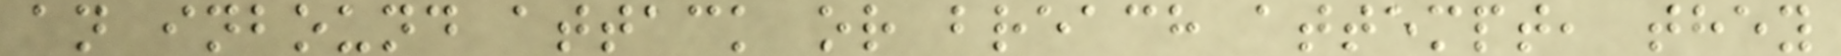an inbound attack or breach attempt, they
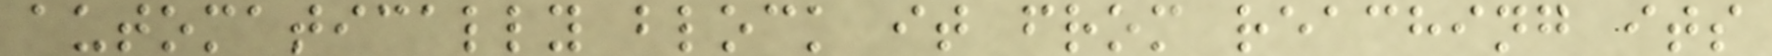automatically block it from reaching its
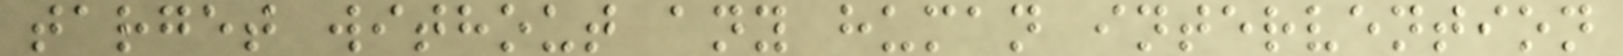target without any human intervention
